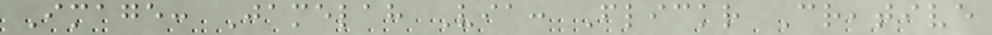Image: Jamelah Via: Flickr Creative
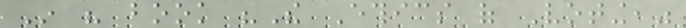In his book "The Ethics of Voting,"
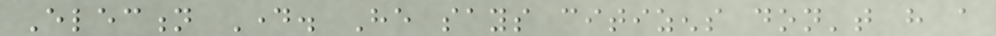Election Day. He says citizens don't have a
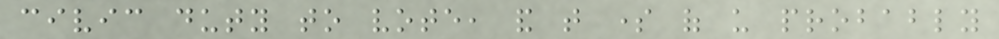civic duty to vote, and that some of us probably
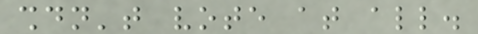shouldn't vote at all.
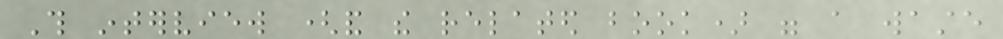This interview (and the related book) were a waste
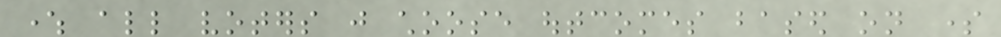where all voters just choose outcomes based on some
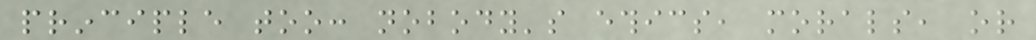principle too: nobody's ethics, morals, or
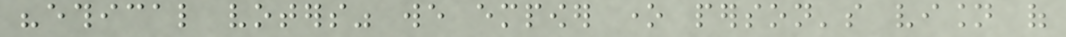"ethical voters" we empower one person's vision of
